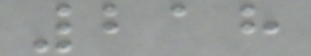218
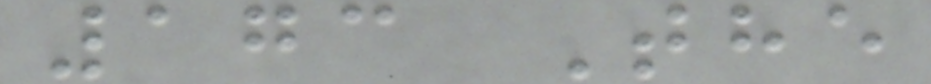173 The
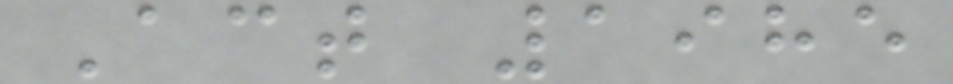Act 1985
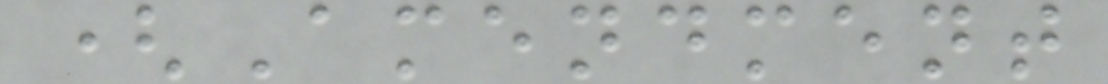(Amendment
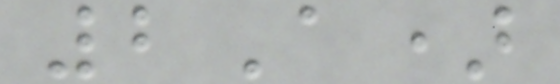2A)
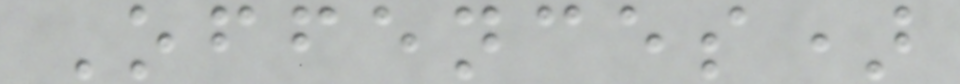Offences)
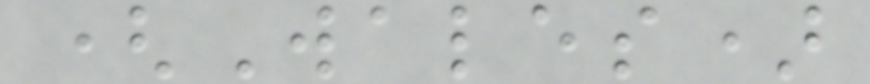(Wales)
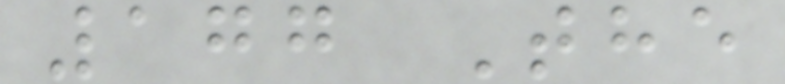177 The
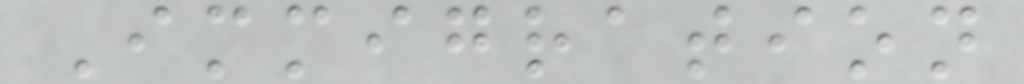Immigration
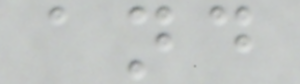and
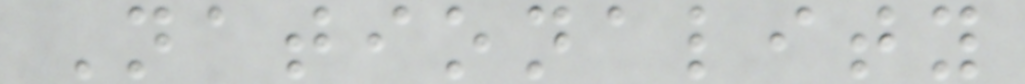Nationality
